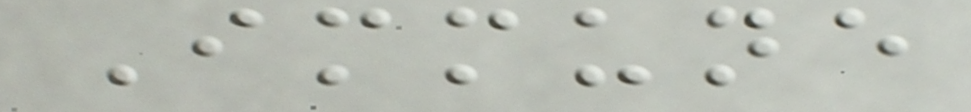Immune
